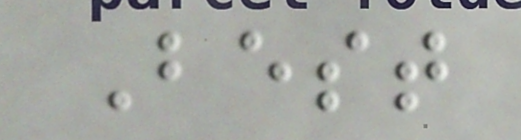Best
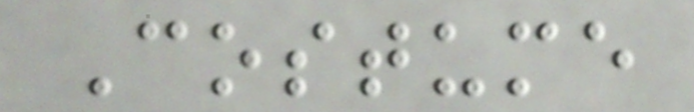Costume
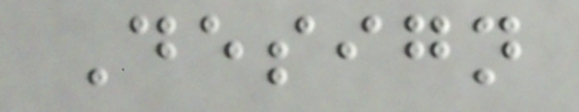Design
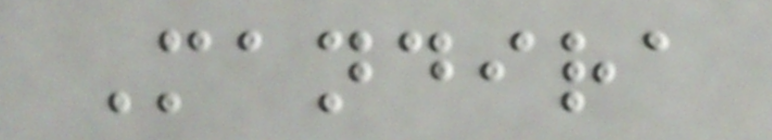Mandira
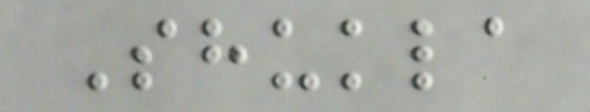Shukla
